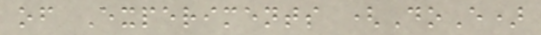of Experiments (DoE)
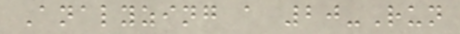Analyzing a 20-Run
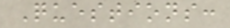Questions:
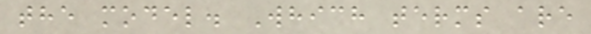the model. Which terms are
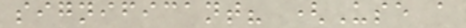significant? (Use a
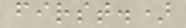first.)
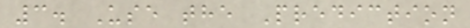3. Use the Prediction
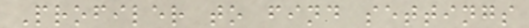Profiler to find settings
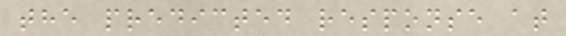the predicted response at
